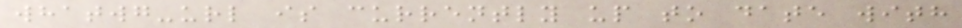whatwg-url is currently up to date with
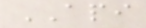API
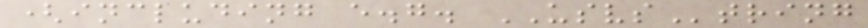(including e.g. USVString
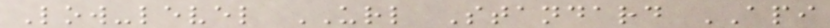Low-level URL Standard API
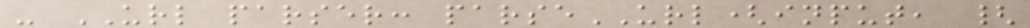- URL parser: parseURL(input, {
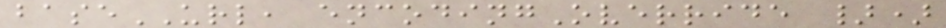baseURL, encodingOverride })
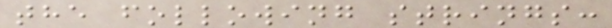the following strings:
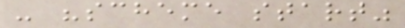- "scheme start"
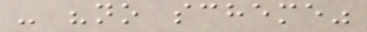- "no scheme"
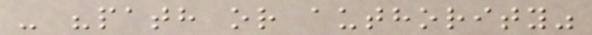- "path or authority"
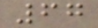67
